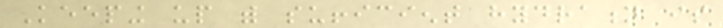Keeping up with sufficient hydration is
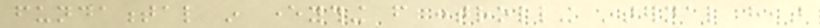fundamental in everything from controlling internal heat
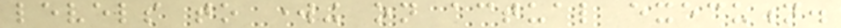levels to working on actual execution.
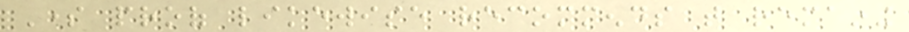Some proof likewise recommends that remaining
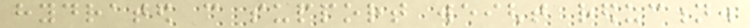hydrated can support weight reduction.
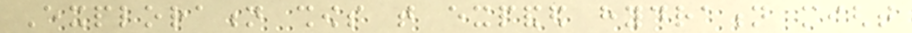Exploration shows that expanded hydration might
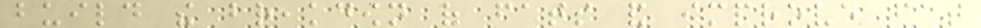build the breakdown of fats and improve fat
